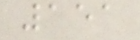151
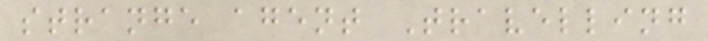strange agent Travelling
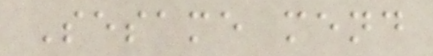Sesame mend
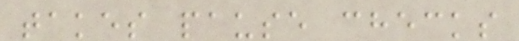takes pause checks
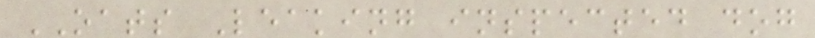OATS Leaking inspected dog
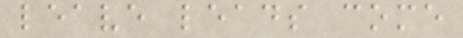leave leads come
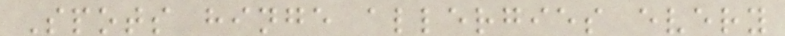Spots hinge allergies every
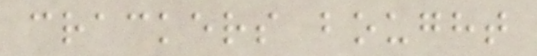crackers bought
